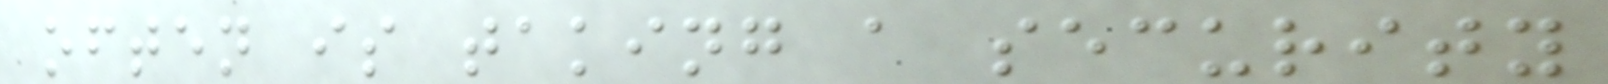often is taking a security
